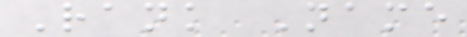Rank Name
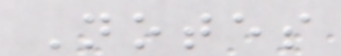Notes
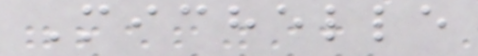Michelle
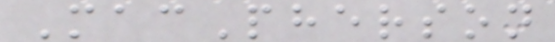MacPherson
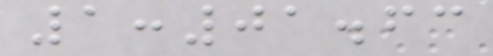1:01.63
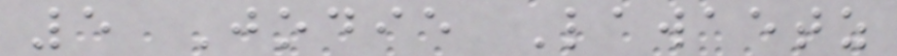5 Jodie Lawaetz
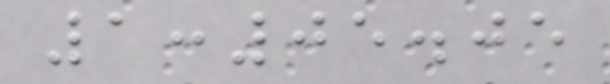1:05.05
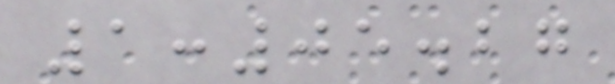1:05.27
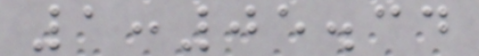1:05.34
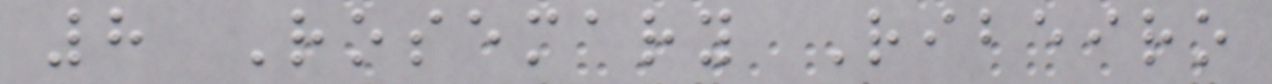8 Rosemary Ribeiro
